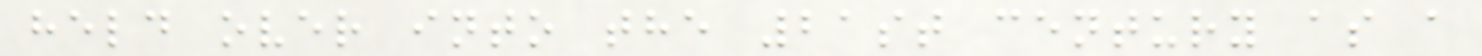held over into the 21st century as a
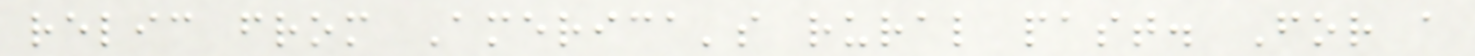relic from America's rural past. For a
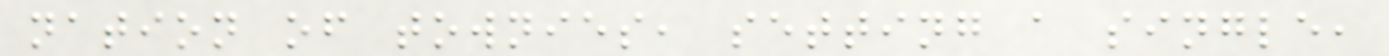nation of townies, setting a single,
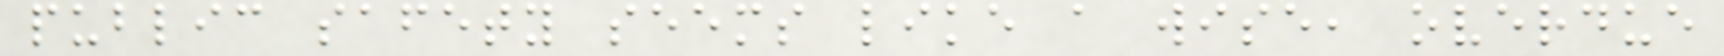public safety seems like a wise, overdue
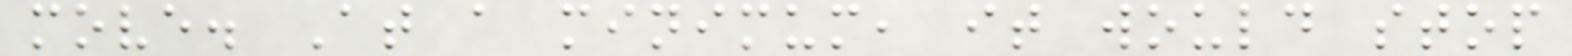move. At a minimum, it would stop
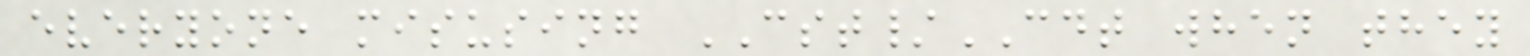everyone misusing CST/CDT when they
